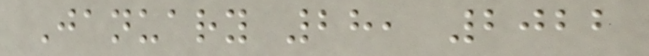January 28, 2022
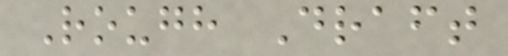Rough Draft
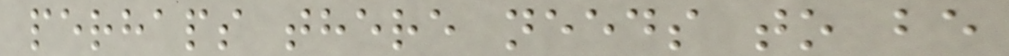perhaps there needs to be
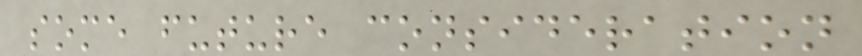some future consideration
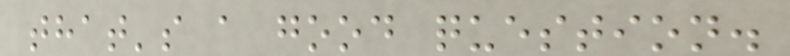that's a good question.
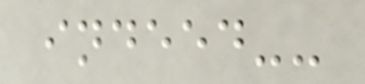indeed--
